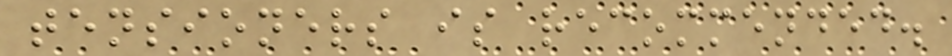tensioners is recommended.
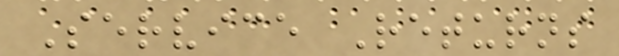Service Returns
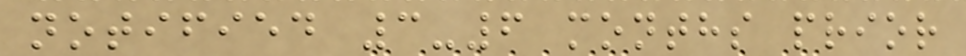notified 3-6 months prior
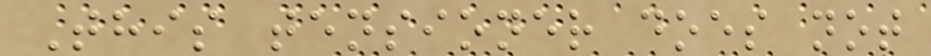This tensioner does not
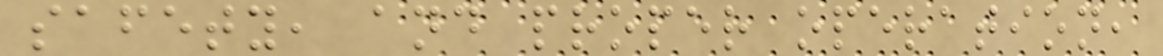safety, and proper operation,
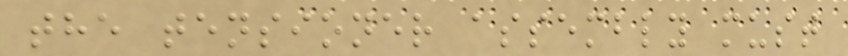the tensioner assembly must
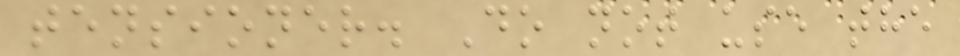tensioner. Do not use the
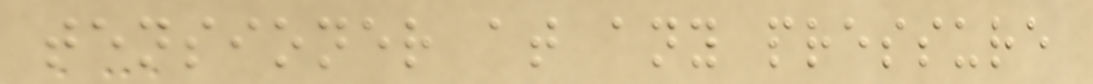tensioner at any pressure
